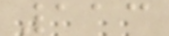113
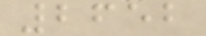2652
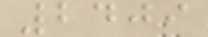2409
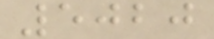5020
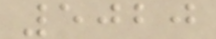5020
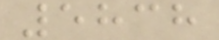5838
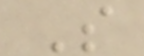S
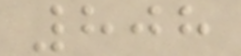808
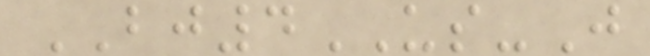BJ4US-J
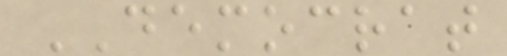DEMOCRAT
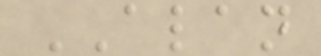ALAN
